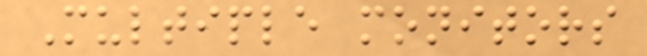Multiple monitors
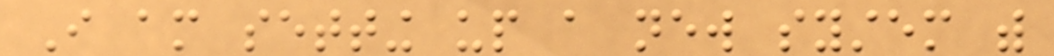I am setting up a new system with
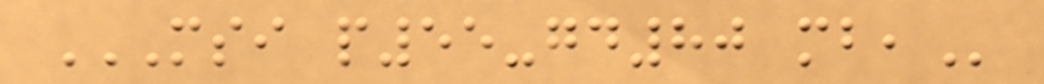MSI P55-GD80 MB,
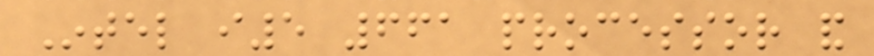Intel i5 661 processor and
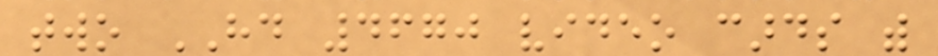two HD 4670 video cards with
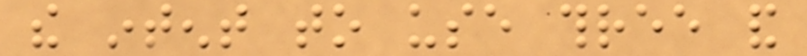the intent to use three and
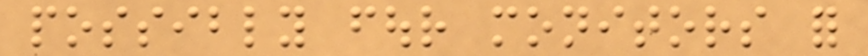possibly four monitors for
